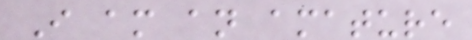I am an amature
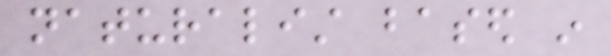naturalist based in
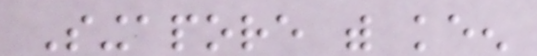Singapore with keen
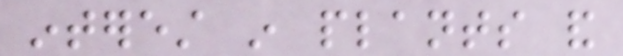interest in plants and
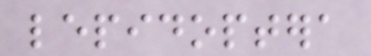lepidoptera
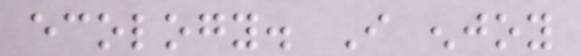ecology. I enjoy
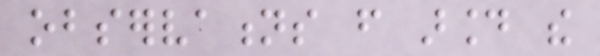observations from around the
